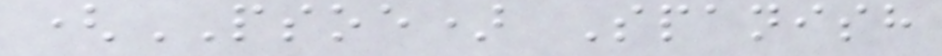(PSOE) Spanish
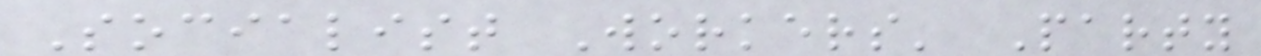Socialist Workers' Party
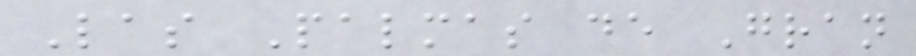Las Palmas de Gran
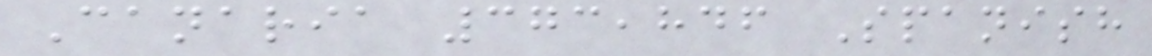Canaria 373,846 Spanish
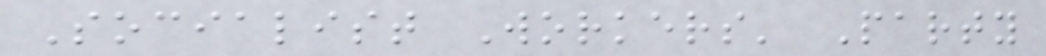Socialist Workers' Party
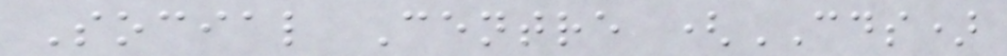Social Centre (CDS)
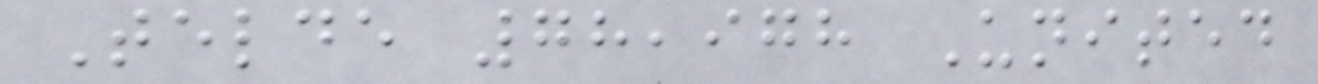Telde 78,978 United
